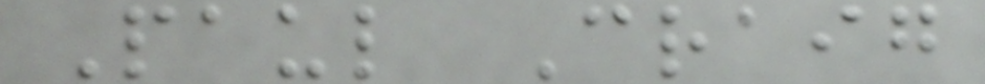Paul Craig
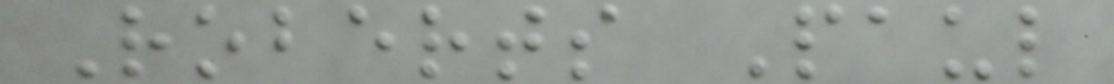Roberts Paul
